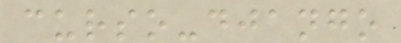curso-django
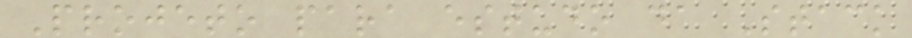Projeto para estudo da Stack
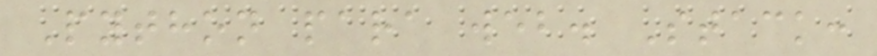Python para web. Stack:
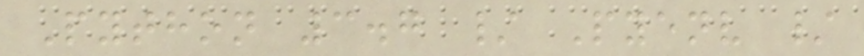Python 3.7 / Pyenv /
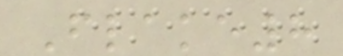Flake8
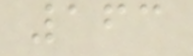163
